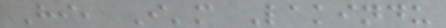Hi, I'm Lakindu
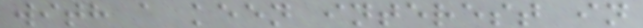with a keen interest in
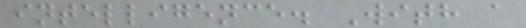intelligence. With a
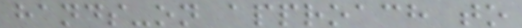hands-on approach to
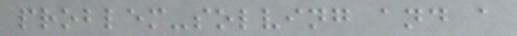problem-solving and a
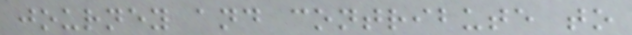journey and contribute to
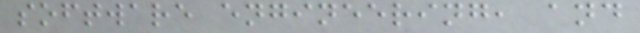software engineering, and
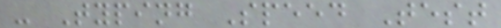- Typing Speed Test
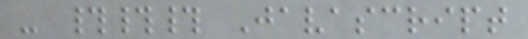- ### Javascript
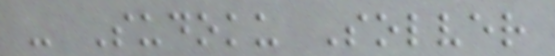- Sudoku Solver
